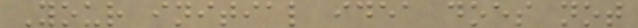Your initial idea does not
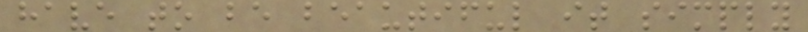have to be beautiful it simply
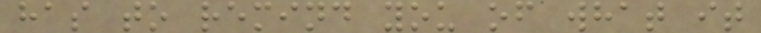has to remind you of what it
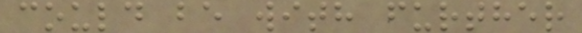could be with further
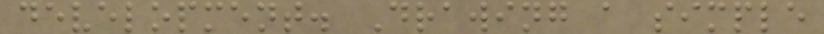development. Drawing a simple
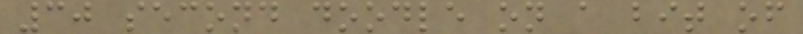30 second doodle on a bit of
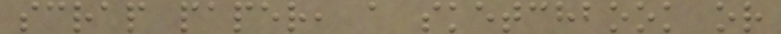scrap paper, a sketchbook or
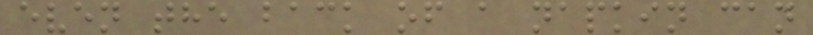even the back of a napkin can
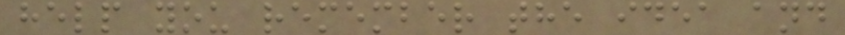help you remember the idea and
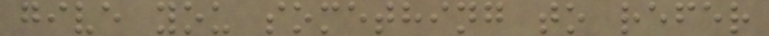give you something to refer
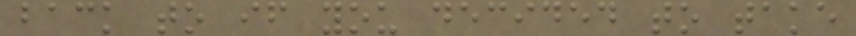back to if you decided to take
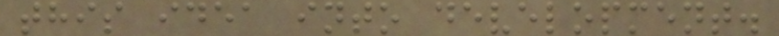this idea into development.
